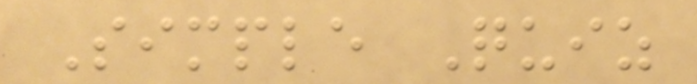Simple Quiz
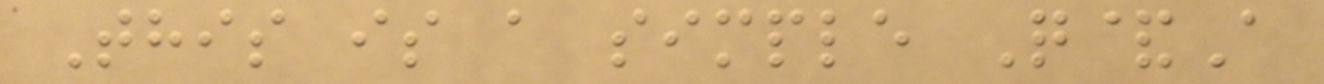This is a simple Q&A
